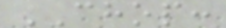CHOP:
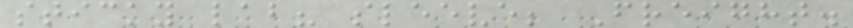sticky lab? sleeve; Freight.
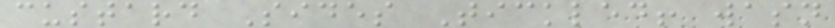custard Sides Tickled! wasn
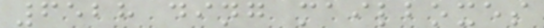6528 ding mailboxes
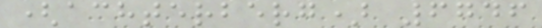(achterberg) 6746
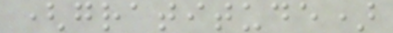(gratitude)
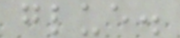glue.
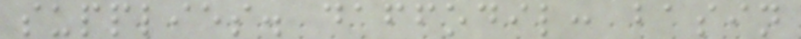supplies. daffodil: basin
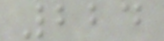224
